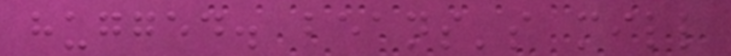hugged. beans's mill
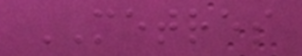METRES
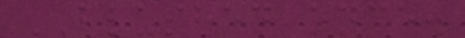BLUSHED once.
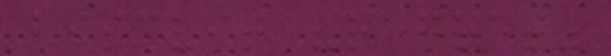biscuit "regret"
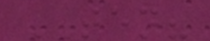TEN?
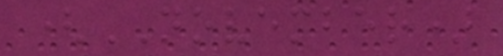(NOVEMBER)
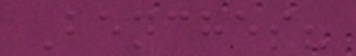Benches?
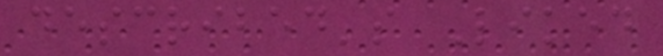described's Liked
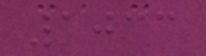1033
